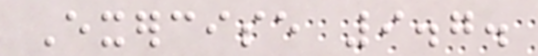Exercise 9.7.
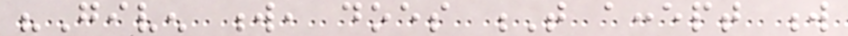"Given w, does T accept w
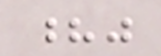?"
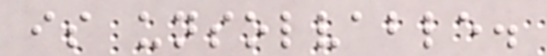is unsolvable.
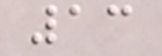13
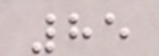85
